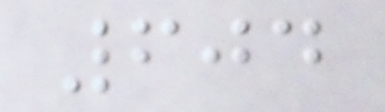604
